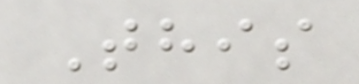This
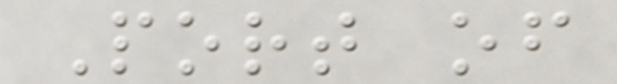Port of
